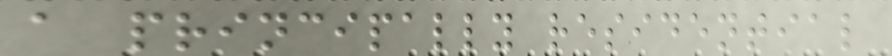a principally residential
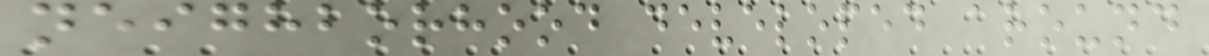neighborhood developed around
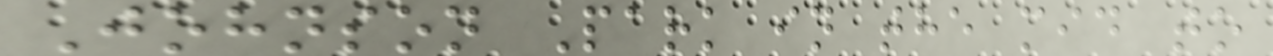Johnson Park in the mid to
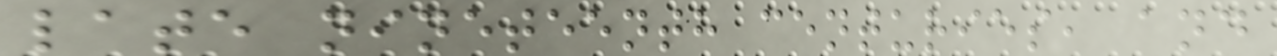late nineteenth centuries, and
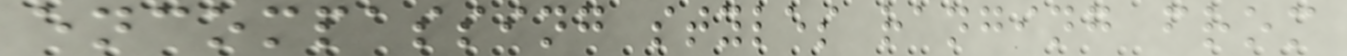encompassing styles ranging from
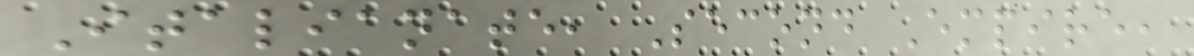Italianate, Second Empire,
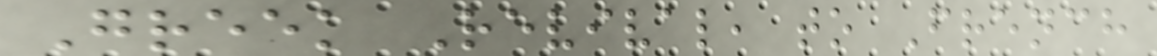Greek Revival, to French
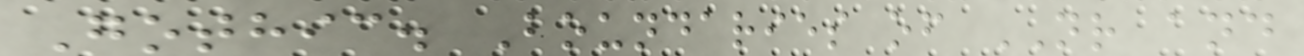Gothic. Boundaries of NR and
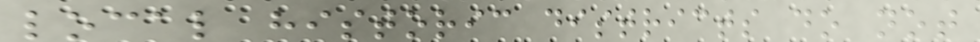local historic districts do not
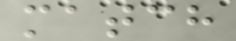match
